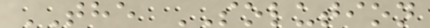THE SOLUTION
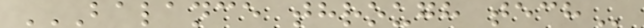BALANCE THROUGH TECH
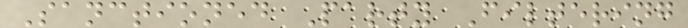Sanctioned Party Filtering
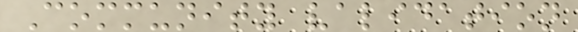Community validation
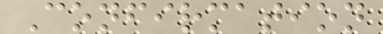Confirmation
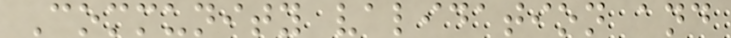Community validation and
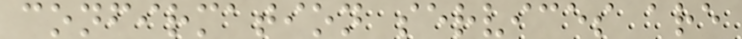confirmation services are
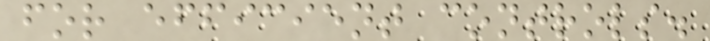for efficient controls.
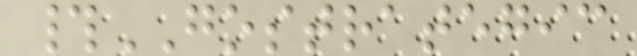#GOSTRATEGIC
